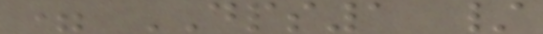= DPS1 /
